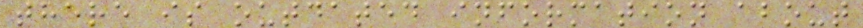there is outdated information about
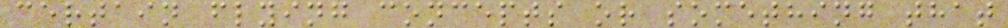certain flying concepts or something that
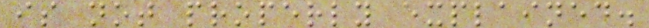is not properly explained.
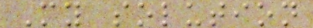My solution
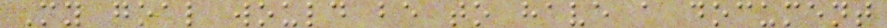My goal would be to have a document
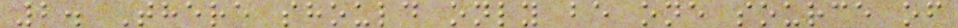2. There should only be one source of
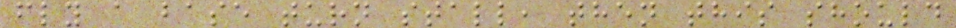fly a base turn stall, then this should
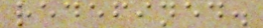redefined.
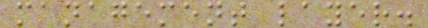management layer.
